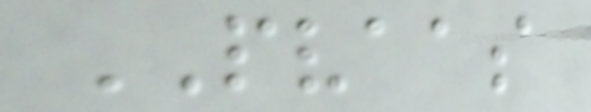PVAAS
